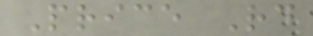Price Rd
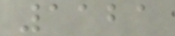1121
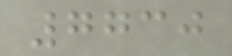7730
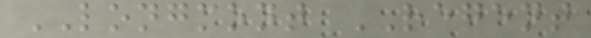LONGMONT REGENT
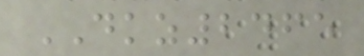DKZ2465
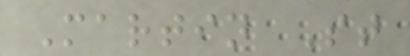Martin St
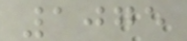1075
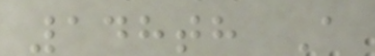148th A
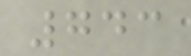743
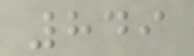849
